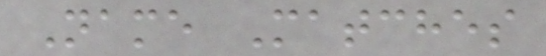Name Matches
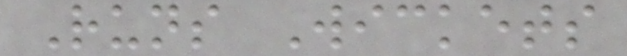Runs Wickets
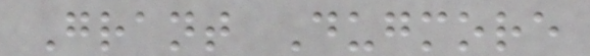Grant Dugmore
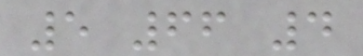5 66 4
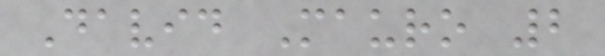David Mauro 2
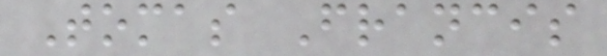Tomas Francis
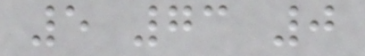5 73 0
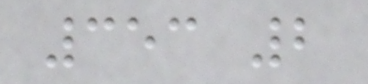353 2
